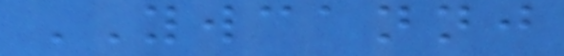YWCANNJ
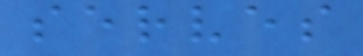serves
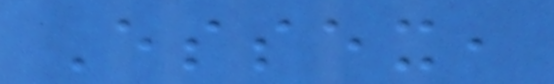Essex,
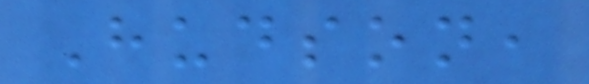Hudson,
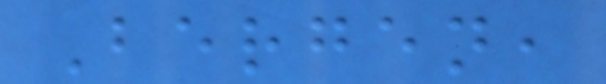Bergen,
